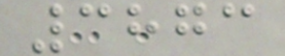3873
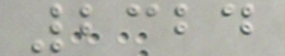2324
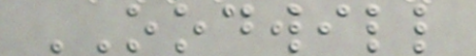OODWILL
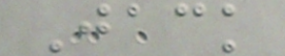Jack
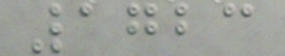1723
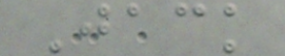Jack
